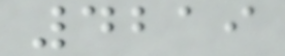4219
